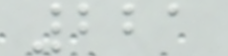221
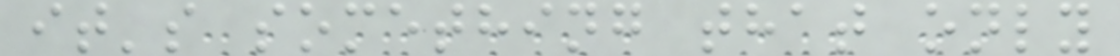it's something that only
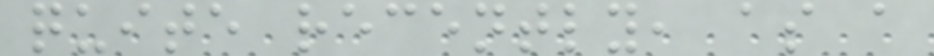quite recently, as a
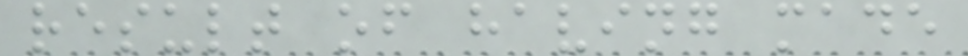result of having made
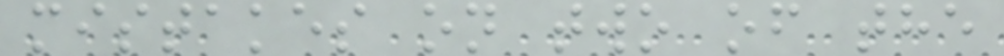mistakes on two of the
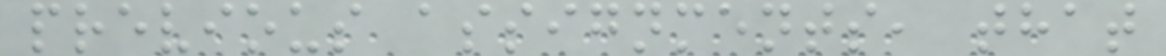previous assignments, that
